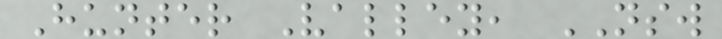Hunter Valley, NSW
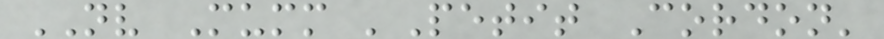NV Mumm 'Petit Cordon'
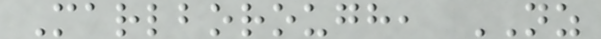Marlborough, NZ
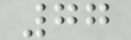77
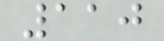110
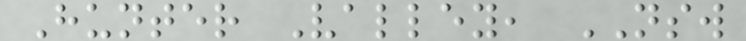Hunter Valley, NSW
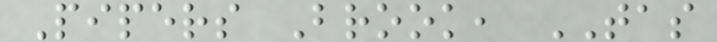Pipers Brook, TAS
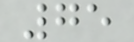75
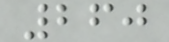260
